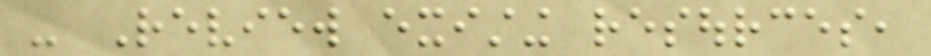- Review existing resources,
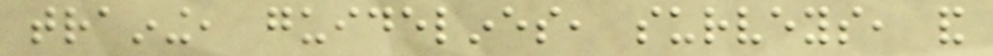training, guidelines, surveys, and
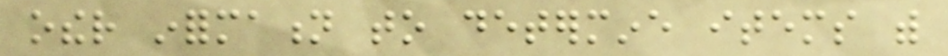other information to determine items with
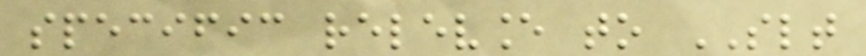specific relevance to SLT
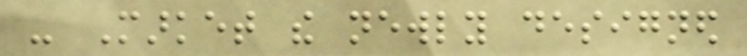- Market the newly designed
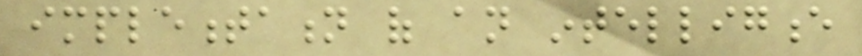implementation of an intelligence
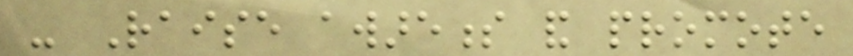- Raise awareness and promote
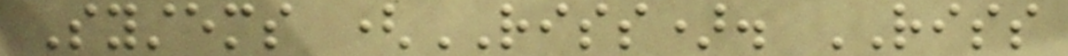Systems (RISS). RISS
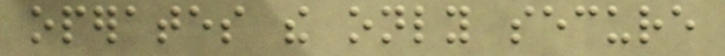operates the only secure
